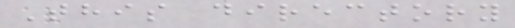This directory
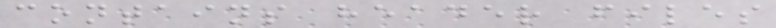contains header files
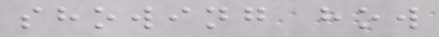showing how
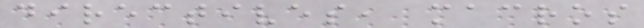directives, macros
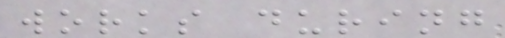works during
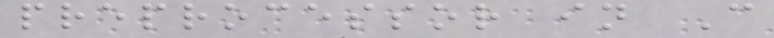preprocessor in C
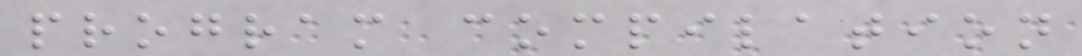program compilation
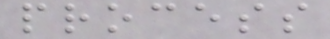process
